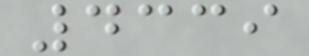4339
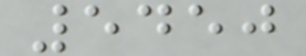5450
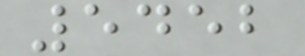5452
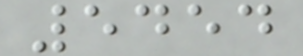5454
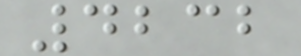4232
